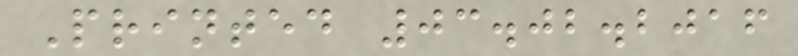Printed 03.02.2016
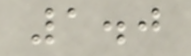1.0
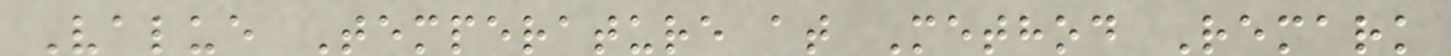Value Temperature at Method Remark
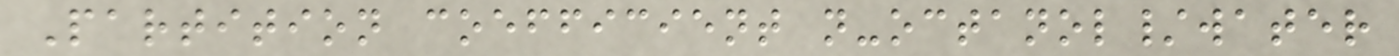Partition coefficient n-octanol/water
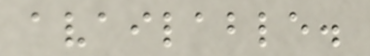available.
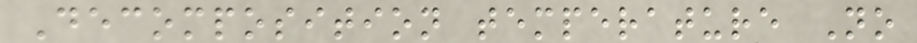Decomposition temperature No
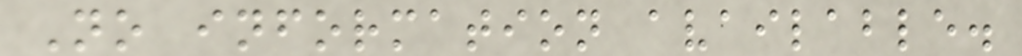No information available.
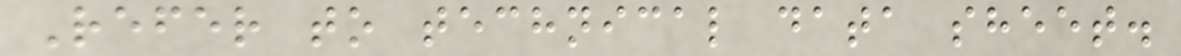Refer to technical data sheet.
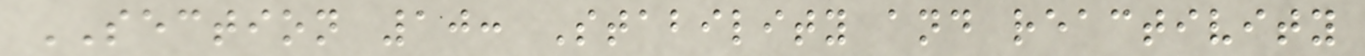SECTION 10: Stability and reactivity
